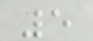5
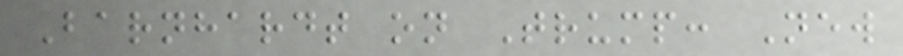Barnhardt on Trump: New
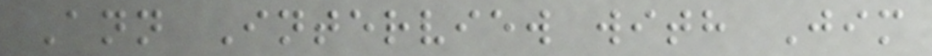Ann Interview with Jim
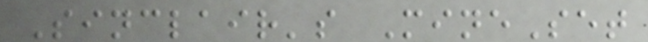Sinclair's MineSet
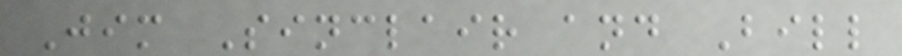Jim Sinclair and Bill
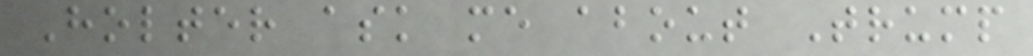Holter ask me about Trump
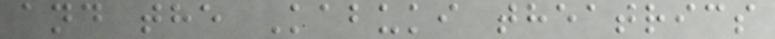and the Kabuki theatrics
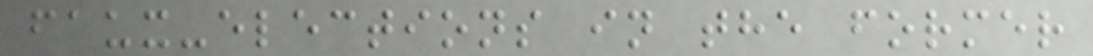faux-elections in the former
